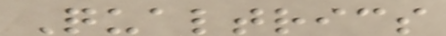Qualtrics
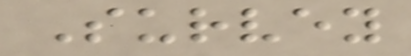Survey
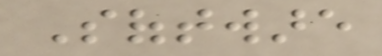Software
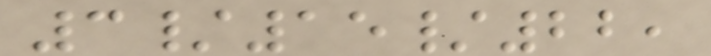3/15/22,
